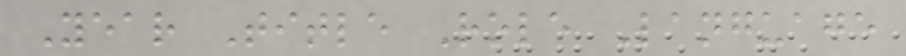Year Title Role Language
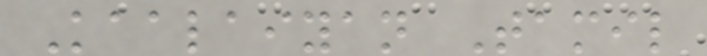Kaalaiyan Tamil
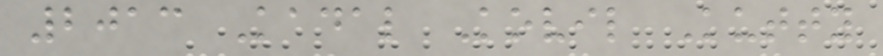2013 Kadal Kovil Kutty
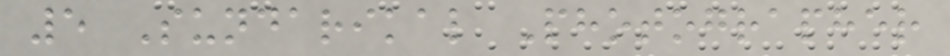5 Sundarikal Photographer
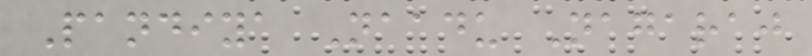Pandiya Naadu Nagaraj
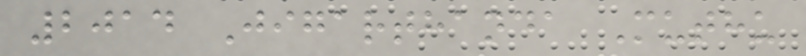2014 Jigarthanda Muthu
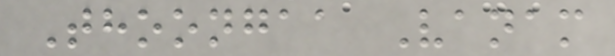Thoongaa Vanam
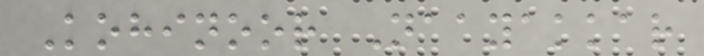Kohinoor Naayakkar
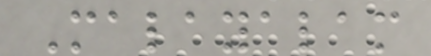Malayalam
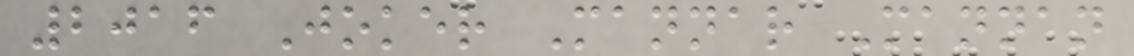2016 Joker Mannar Mannan
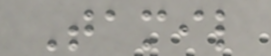Tamil
